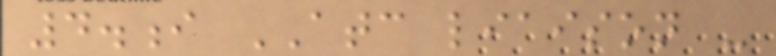4.i ATC liaison -
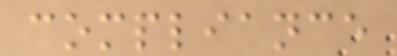compliance
